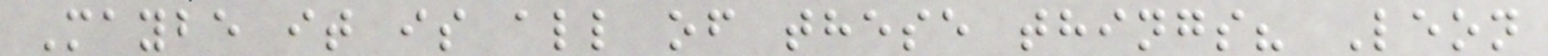Maybe it is all of these things? Leon
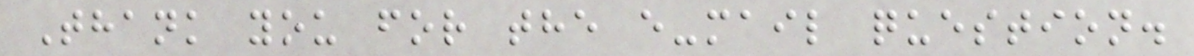Thank you for the e-mail question.
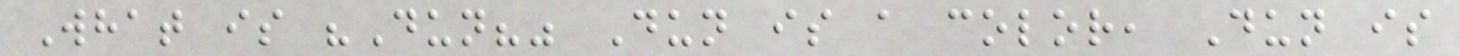What is "Dun?" Dun is a color, Dun is
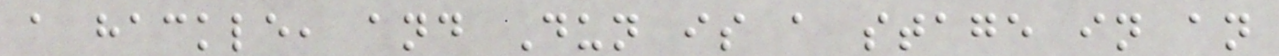a hackle, and Dun is a stage in an
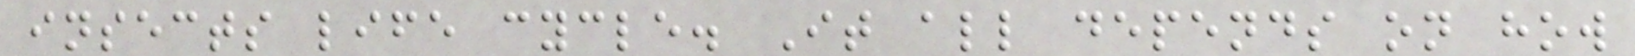insects life cycle. It all depends on how
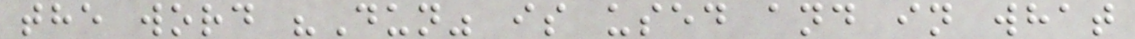the word "Dun" is used and in what
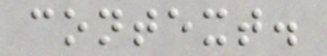context.
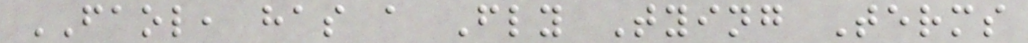FAOL, has a Fly Tying Terms
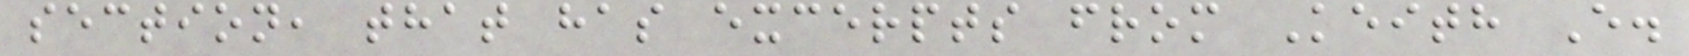section, that has excerpts from Keith E.
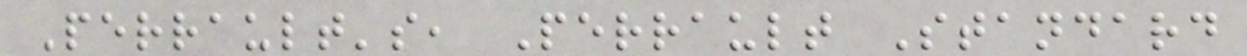Perrault's, Perrault Standard
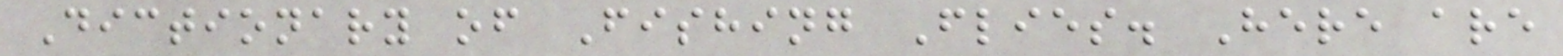Dictionary of Fishing Flies. Here are
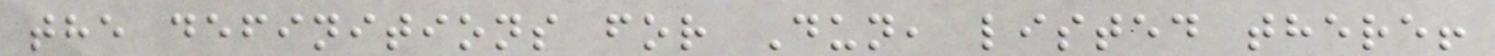the definitions for Dun, listed there!
